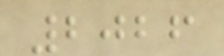2026
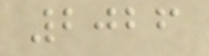2026
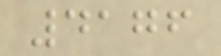4176
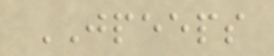JPEEPS
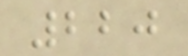220
